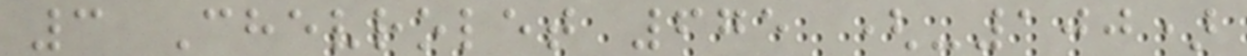3 Chevrolet 675 (-100)
